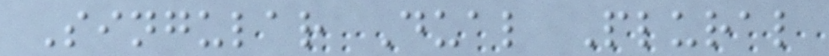Singular Dual Plural
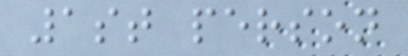1st person
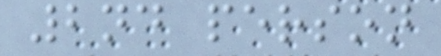2nd person
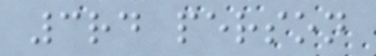3rd person
